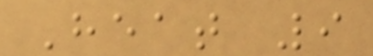Heat 9
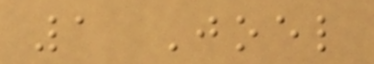1 Joel
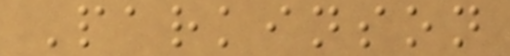Parkinson
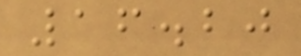16.20
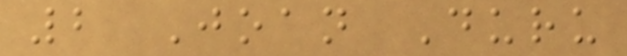2 Joan Duru
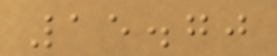15.70
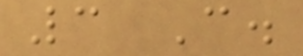3 C.
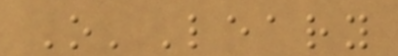O'Leary
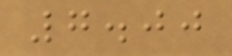7.00
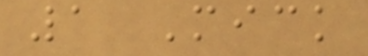1 Mick
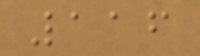116
